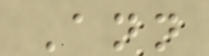Ann
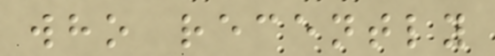who recently
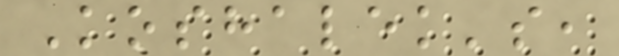Koshalek's,
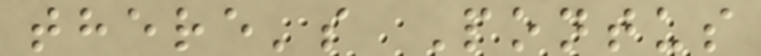there's Pontus
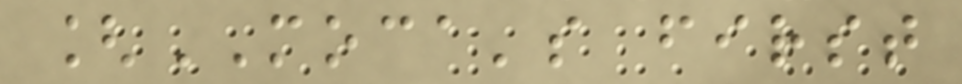[MOCA's first
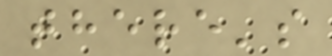there's
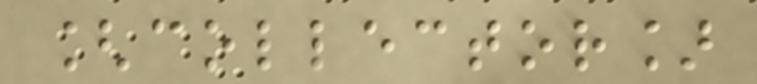[collector]
